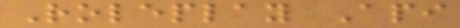Roleplay Api
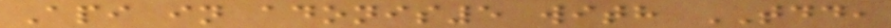Api in adonis5 with TDD,
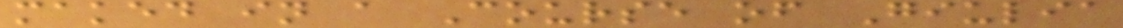maked in a Course of Giulia
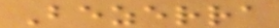Bezerra
